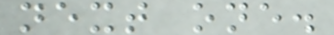next one.
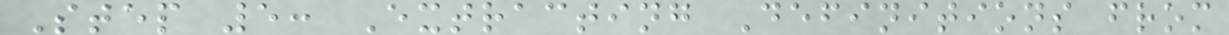Step 5: Extracting Definitions from
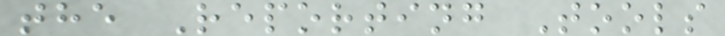the Reporting Tools
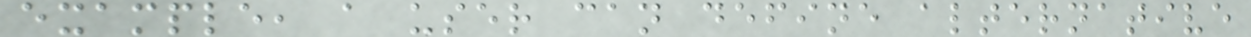example, a user can define alternative
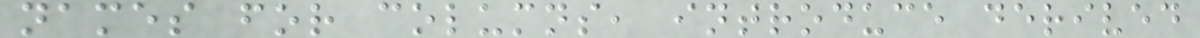names for columns, introduce derived
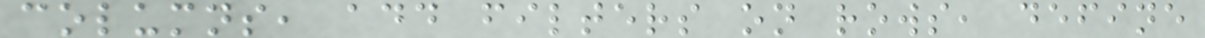columns, add filters on rows, define
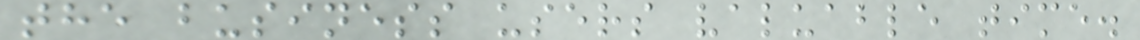the business users valuable time.
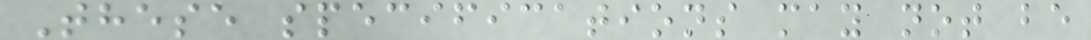These specifications may not be
